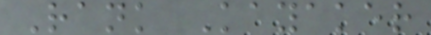Rank Kayaker
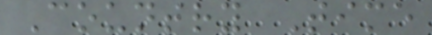Country Time
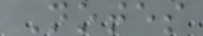Notes
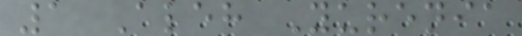1 Aleh Yurenia
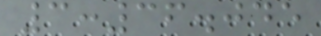3:36.045
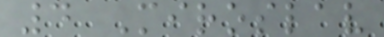4 Miroslav
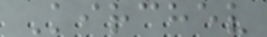Kirchev
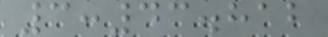3:43.812
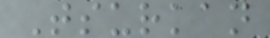Tsurkan
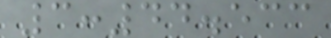3:44.533
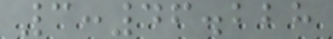3:46.228
